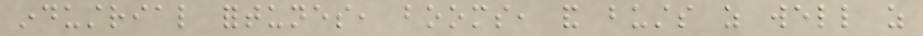industrial fortunes, booms, and busts as well as
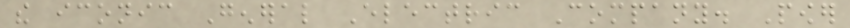the iconic General Electric Company. Power
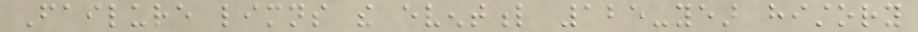Failure limns the eventful 125-year history
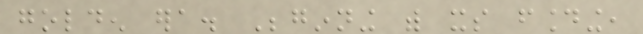golden era. Beginning with its founding,
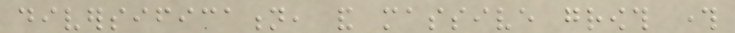diversification, and massive growth through
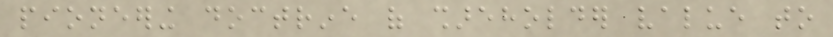pioneering doctrine of shareholder value to
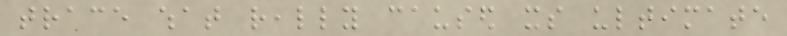trace what really caused its ultimate
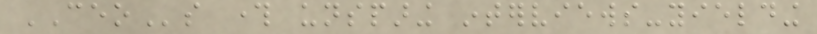CEOs through unsparing interviews-yielding
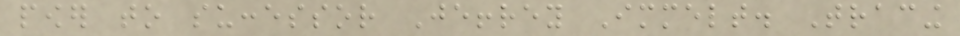power to successor Jeffrey Immelt. Tracing
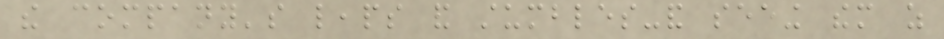the company's leaps and stumbles-and seeing them as
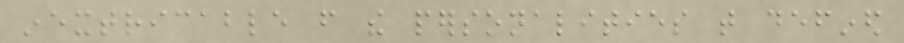inextricable from the personalities that defined
